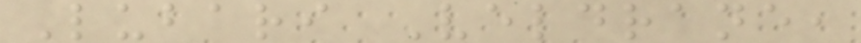Lubari Veldrane,
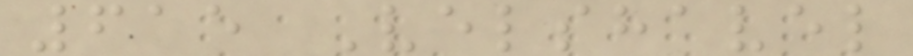615 Velshavel
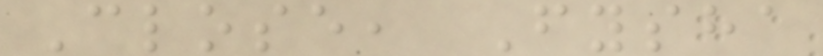Close, Fysha
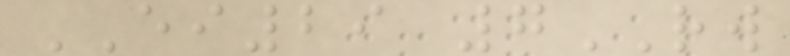EI29 7RW
